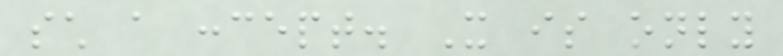such a concept. It is only
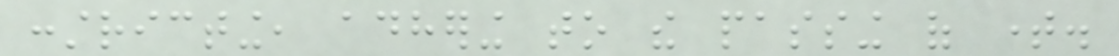constricting, adhering to the passing of time.
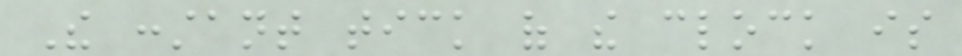The constant tick of the clock is
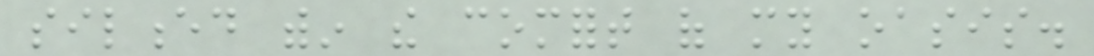silenced within the comfort of my oasis.
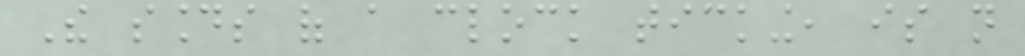The sounds of a clock ticking, is not
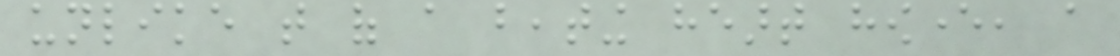unlike that of a beating heart however, a
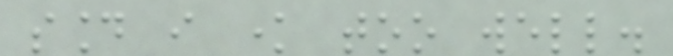sound i know too well.
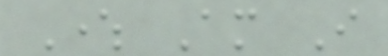Where Am I
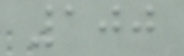100
